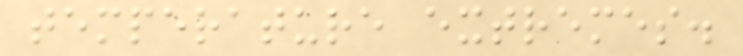temperature extremes.
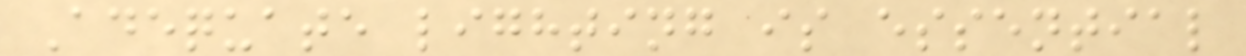Adequate lighting is essential
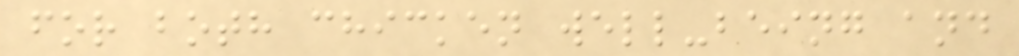for both chicken well-being and
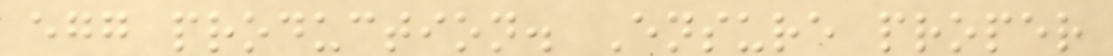egg production. Ensure proper
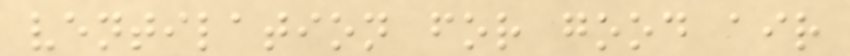ventilation for good air
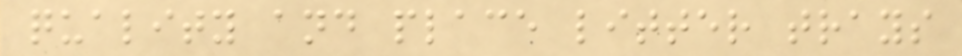quality and place litter trays
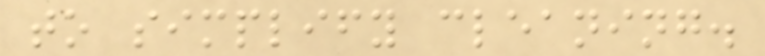to simplify cleaning.
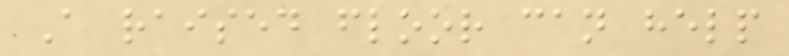A raised floor can help
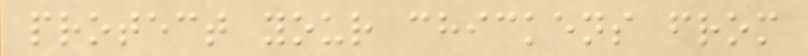protect your chickens from
